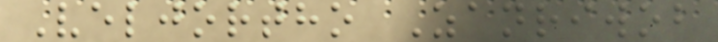Veljortho Zanriwob
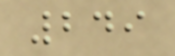249
